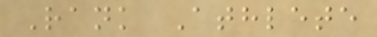Rank Athlete
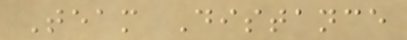Team Distance
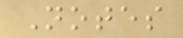Notes
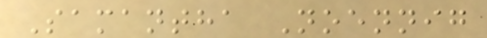Samantha Noennig
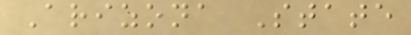Arizona State
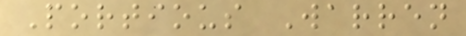Portious Warren
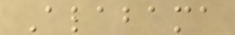Alabama
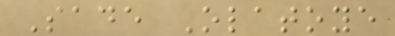Sade Olatoye
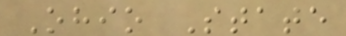Ohio State
